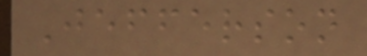Jefferson
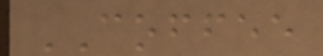COFFEE
